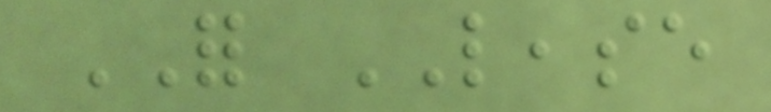FOR LEASE
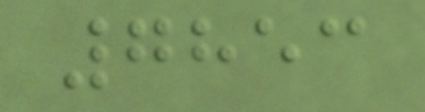7853
